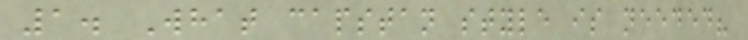1. What capstan style is needed?
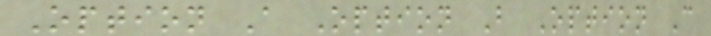Option A Option B Option C
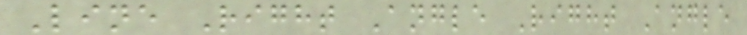Line Right Angle Right Angle
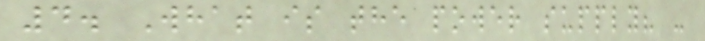4. What is the power supply? -
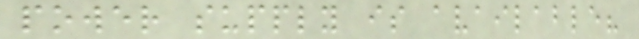power supply is available?
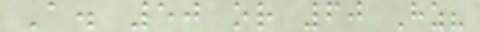A. 50 or 60 Hz?
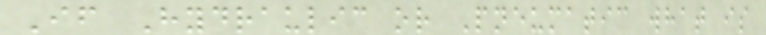If Hydraulic or Pneumatic what is
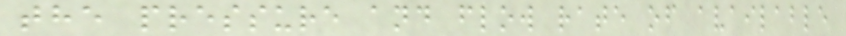the pressure and flow rate of available
